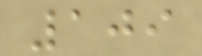109
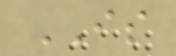IS
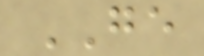GE
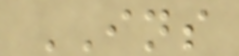INS
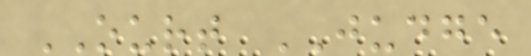OURT JUDGE
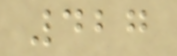427
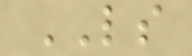LS
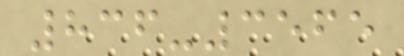836-3565
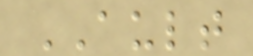AULT
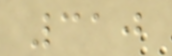310
